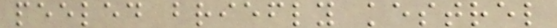peeled briefly kestrel
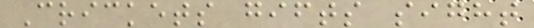Crickets gifts sight
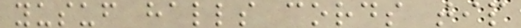yusuf halls cords tip
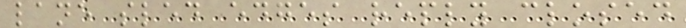lane sled edges reply closed
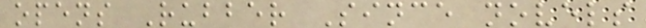opens Rubber Since novels
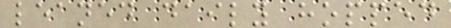leaned daily hopped
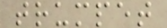trumpet
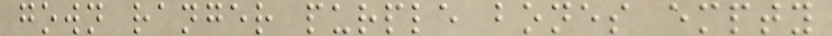gown ranger purple bones empty
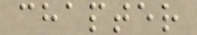chapter
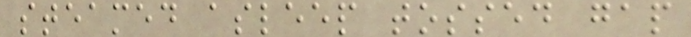steamed asleep tossed gap
